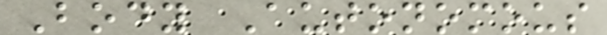Body Autonomous
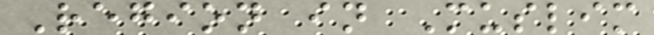Region in Muslim
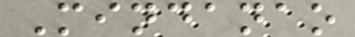Mindanao
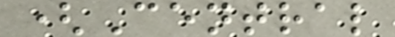(Central
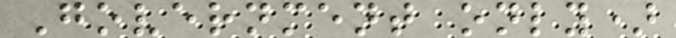Government only)
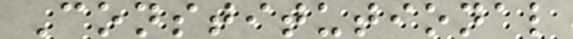Constitutional
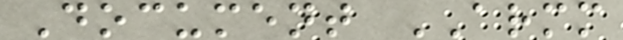Document ARMM
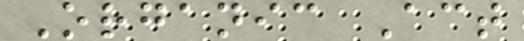Organic Act
